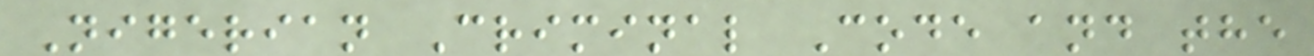Nigerian Criminal Code and the
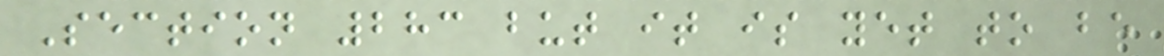Section 283 but it is yet to be
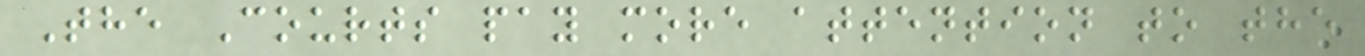The Courts pay more attention to the
